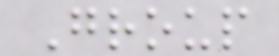Group
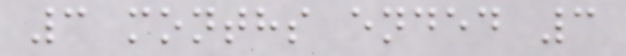3 months ended 3
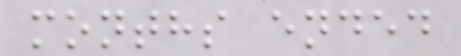months ended
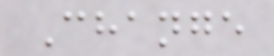Change
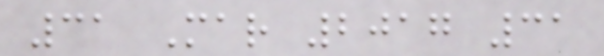31 Mar 2017 31
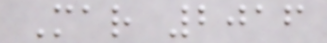Mar 2016
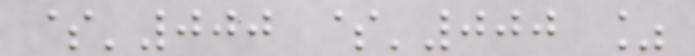$'000 $'000 %
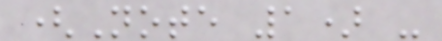(Note 1) -
